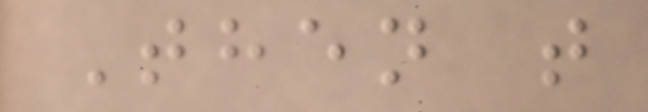Then t
